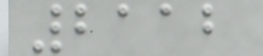2112
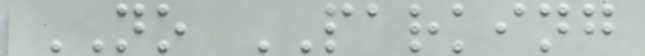NO PARKING
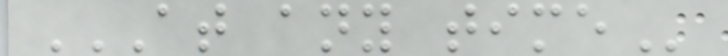AT ANY TIME
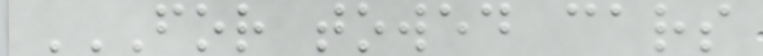FOR TOWED CARS
